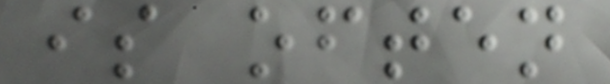is often
